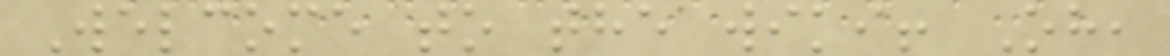Welcome to the wiki! Oh,
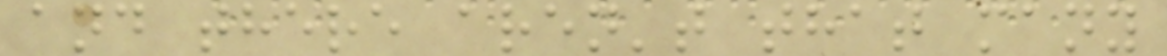and there aren't that many
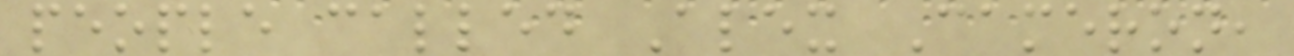people called Alex Cameron,
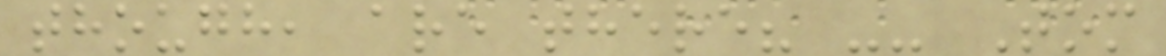though, are there? -- Tom
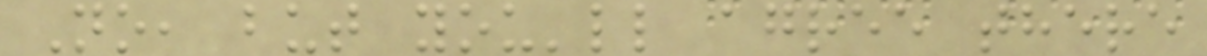No, but you'll agree there
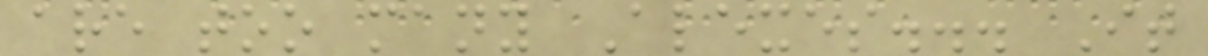are too many Alexes... It
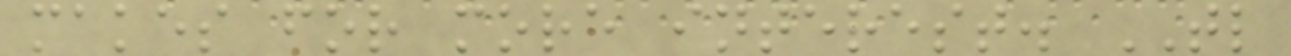makes for more interest. TL
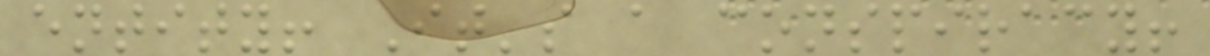entity! It's a conspiracy!
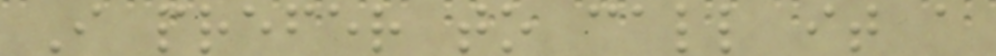I prefer to call it a
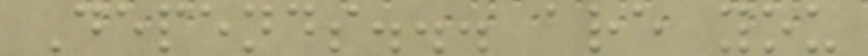Depends... are you
